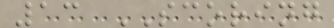13 SCORING
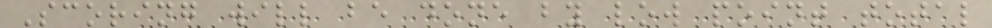Scoring will be done by low point total
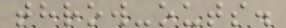throw-outs.
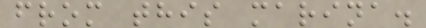from this marina.
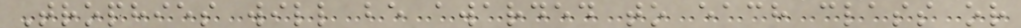Trophies will be awarded to each class or
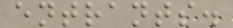entrants.
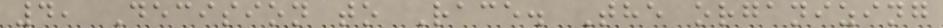4, Decision to Race. The organizing
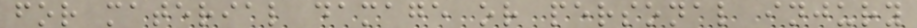for material damage or personal injury
